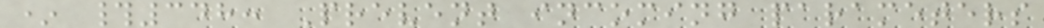* #348: Prevent incoming parameters
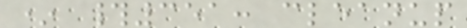* #351: cleanup
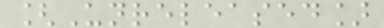[Unreleased]
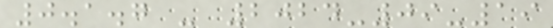0.1.7 - 2024-09-19
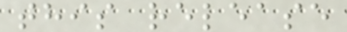this release
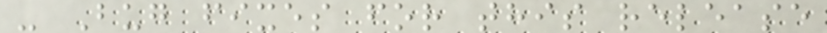- Bug fixes for this release
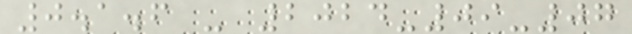0.1.6 - 2024-09-07
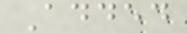Added
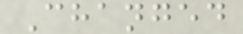Changed
